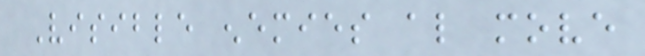Visible enemies also move
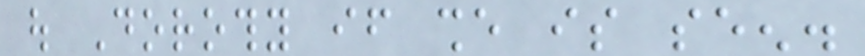out Dorothy if she is seen.
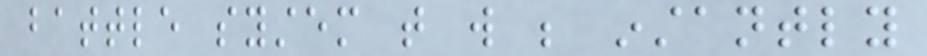battle system that will be instantly
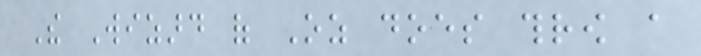The Wizard of Oz does throw a
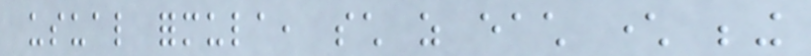usual formula, such as each character being
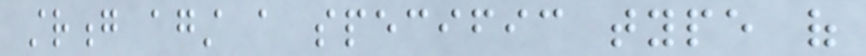strong against a specific type of
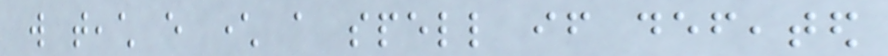will teach every character a spell if defeated
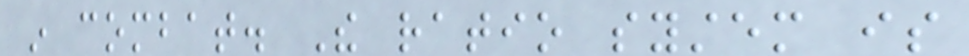in combat. The ratio system is
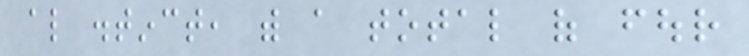also distinct, with a total of four
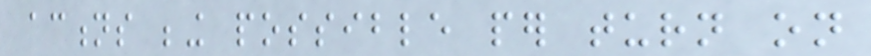actions being possible per turn on
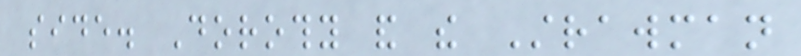side. Dorothy and the Strawman
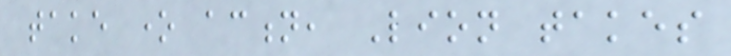take one action, Lion takes
